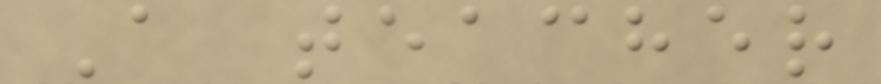A teacher
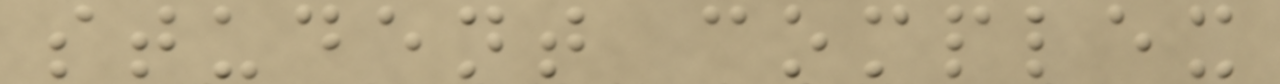student complex
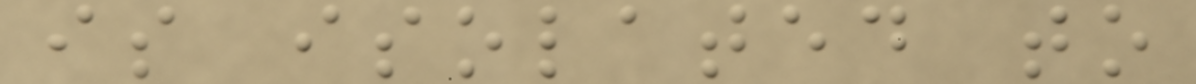is isolated to
